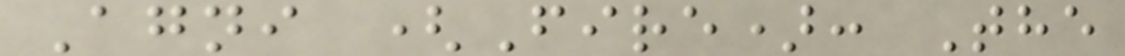Agni (Fire): The
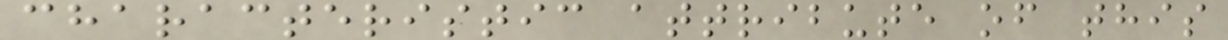characteristic attribute of this
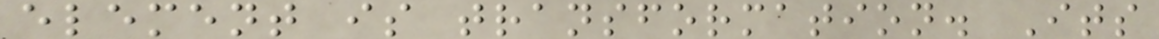element is transformation. Its
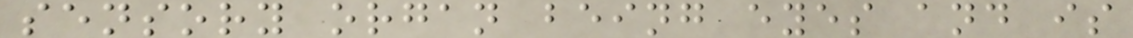sensory organ being eyes and is
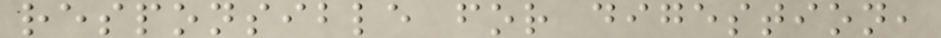responsible for digestion,
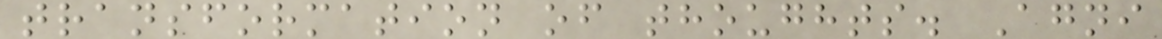transformation of thoughts. Agni
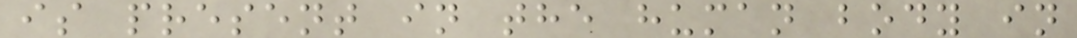is present in the human body in
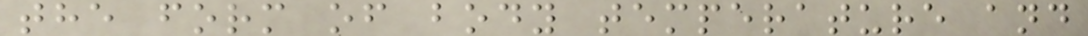the form of body temperature and
